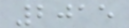2015
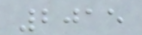2015
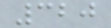320
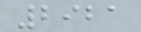2921
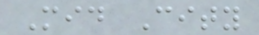Mid City
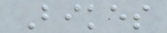Bikes
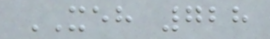XEH 728
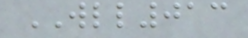WLL013
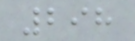298
